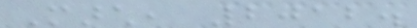March, 2012.
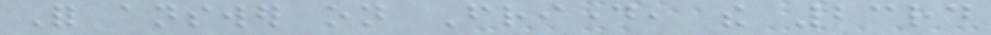For answer on Friday, the 23rd
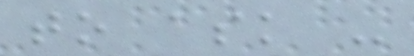to ask -
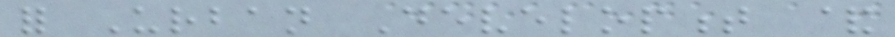for Urban Development &
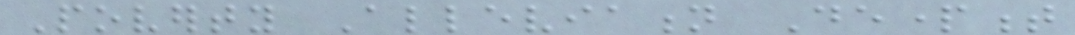Poverty Alleviation Department
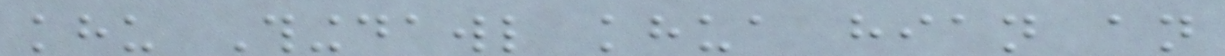khu Thingdawl khua hian an
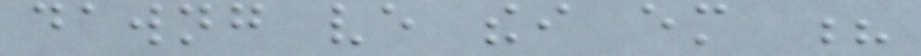dawng ve thei em ?
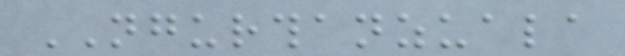NGURTHANZUALA
